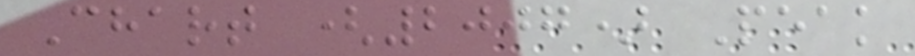Chart (2007) Peak
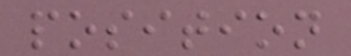position
